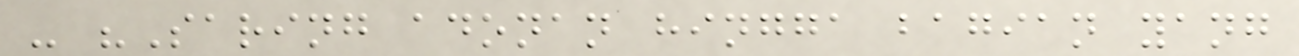- "Saring adonan hingga bagian yang
